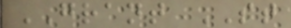GRANT ST
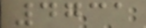4731
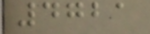4721
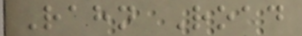Rahn Road
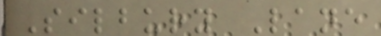Silbury Lane
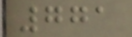771
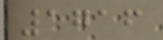1716
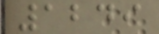1249
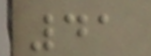41
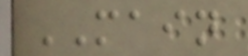MAIN
